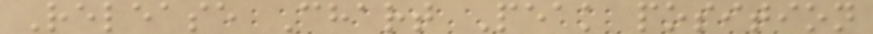Release Chart Peak position
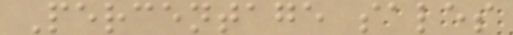Percentage sales
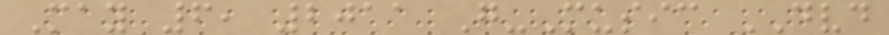May 6, 2011 G-Music DVD
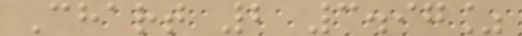Chart 2 3.97%
